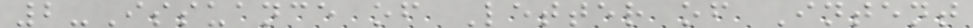2-Issuance of Letter of Intent
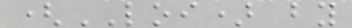(LOI) by
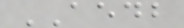AEDB
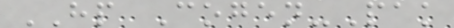HP Cogen-Pak
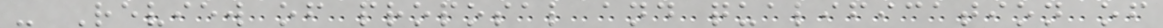- Review of proposal and qualification of
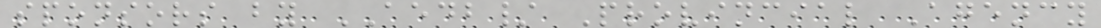sponsors by AEDB/ Provincial Agency
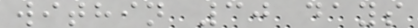within 30 days
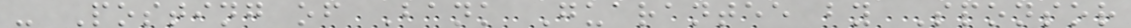- Posting of Bank Guarantee by Sponsor
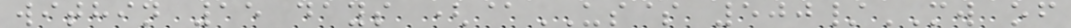within 15 days (@US$ 500/MW of
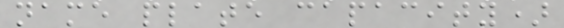name plate capacity)
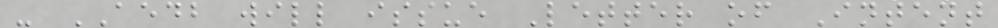- AEDB will issue Letter of Intent
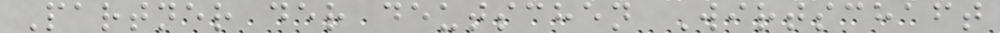Partner der deutschen Wirtschaft
